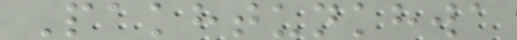Pakhtunkhwa
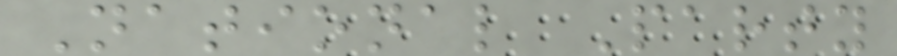National Party
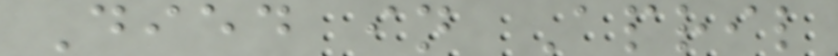Died in April
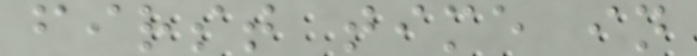first time in
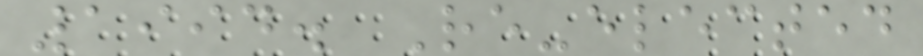1994. Re-elected
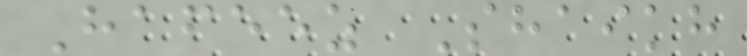Hafeez Shaikh
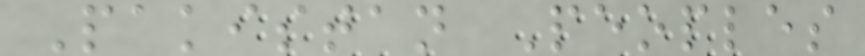Pakistan Peoples
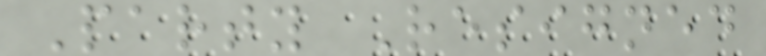Party Resigned
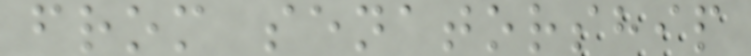from senatorship
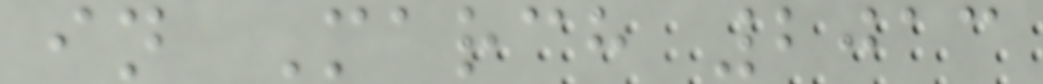in March 2013
